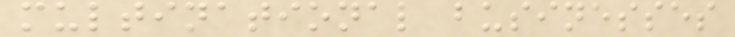multinational businesses
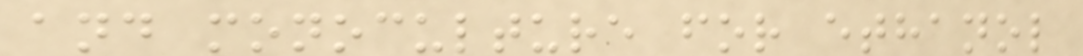and monoculture for ethanol
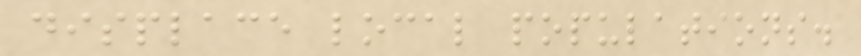displace local populations.
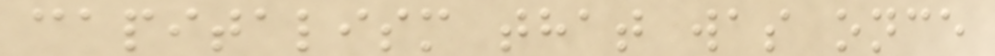capitalism that was once
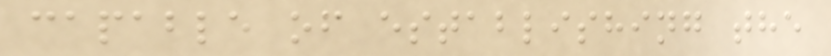capable of establishing the
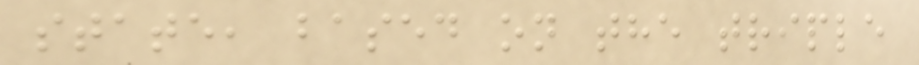state, based on the triple
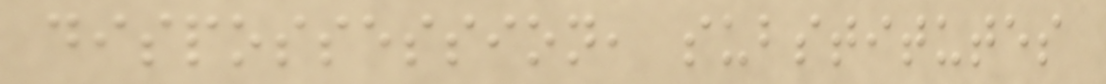dispossession, substitutes
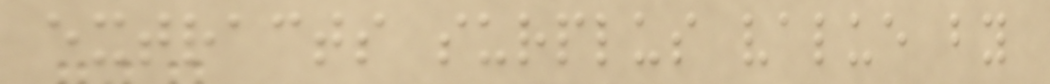extracts surplus value by
